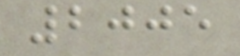2005
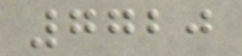7720
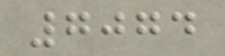7074
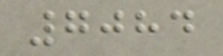7084
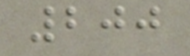200
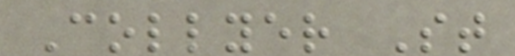Collyer St
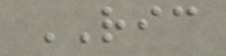RIC
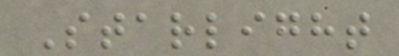Starlight
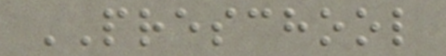PRESCHOOL
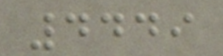4449
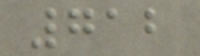712
